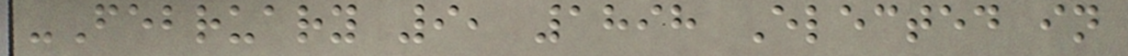-February 9, 1898 Elected in
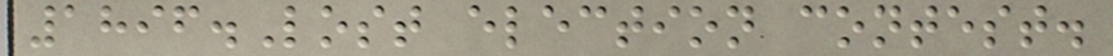1896.Lost election contest.
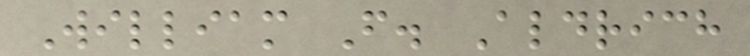William F. Aldrich
